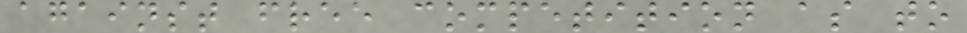against free competition as to
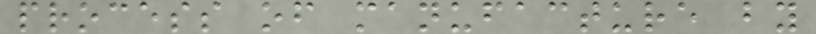process of manufacture by
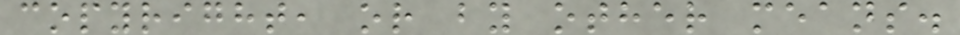copyright, or by other means.
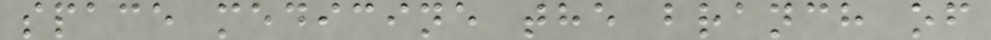space medicine the branch of
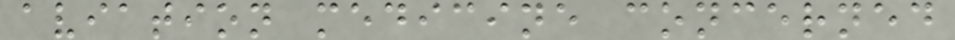aviation medicine concerned
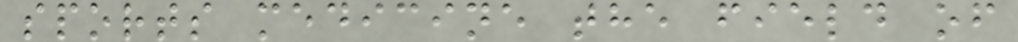sports medicine the field of
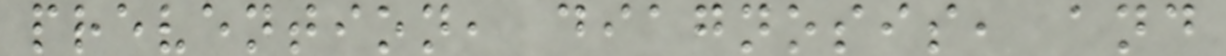prevention, diagnosis, and
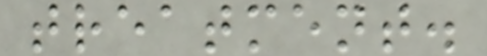treatment.
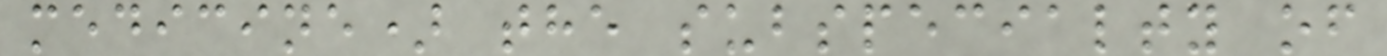medicine) the subspecialty of
